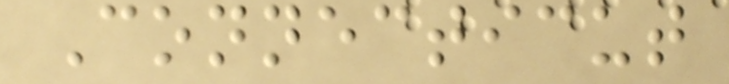Connecticut
